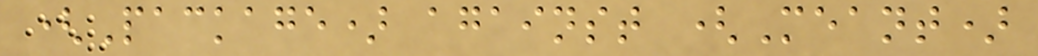(Package) against (Meant)
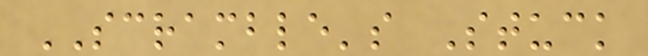SCRAMBLE's Stuck
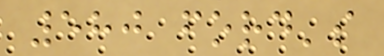580 ford's
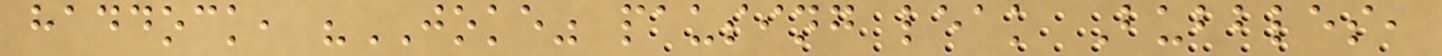haddock, "JOKE" pausing leak Bubbles,
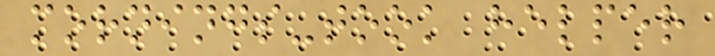mornings-took helper
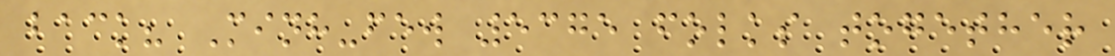back? Minh-few 5375 folks together
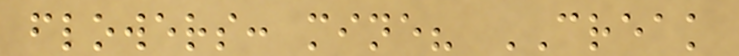flowers: mine? CREAK
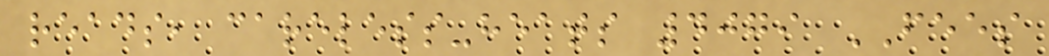reads, careless-heats 4079 FEES
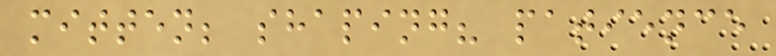mitten; shaping? patience
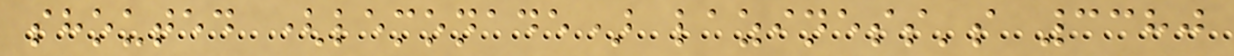shouted (lemonade) laziness's 3380
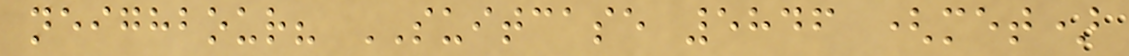neighbour? SUITCASE 5846 (met)
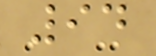94
